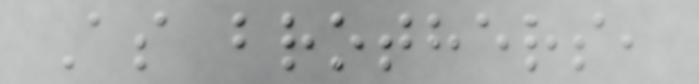As brothers,
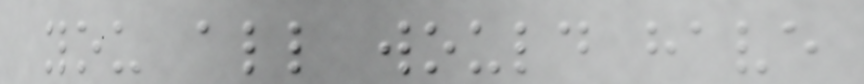you all would have
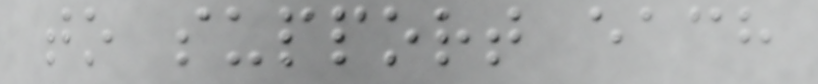to support each
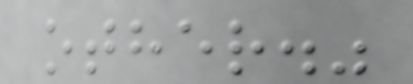other."
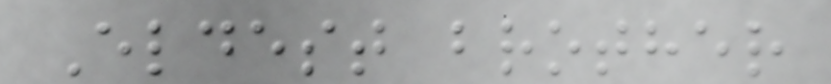Eldest brother
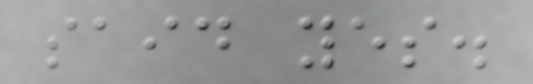said yes.
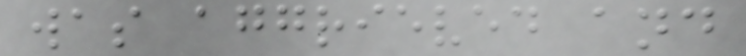was aggrieved and
